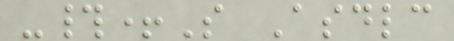-#+S Asdlc
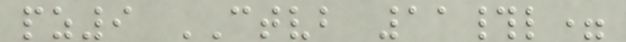pz9 CTVB 11#l=
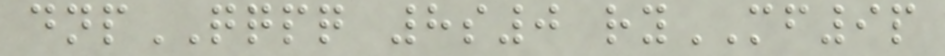dnpQQPQ 8s0 ryMF9p
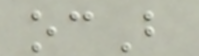ocB
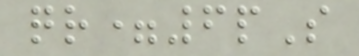qr=6pS
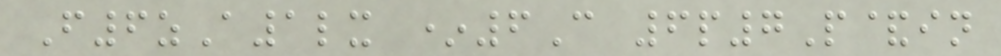F6zA1lx *6C 6p7P&in
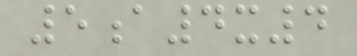5a4x4
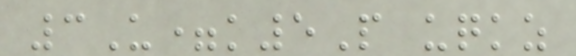3U=k5P uqkz
